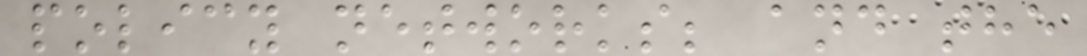policy networks; and the
